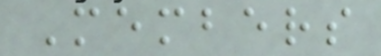Members
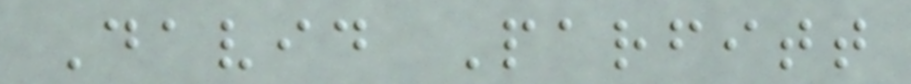David Parfitt
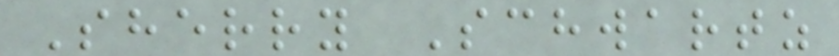Sherry Schwartz
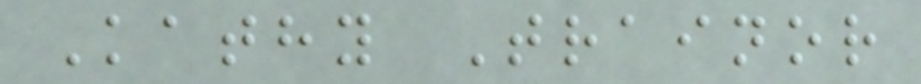Kathy Trainor
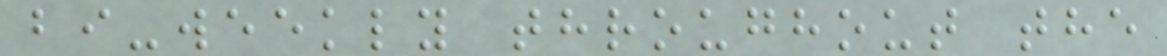bi-weekly throughout the
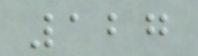127
